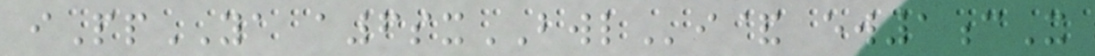iPpYA a6sxBWLi& ew1cX
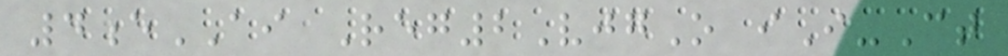4eAI Reg2VjgO iI-Ct
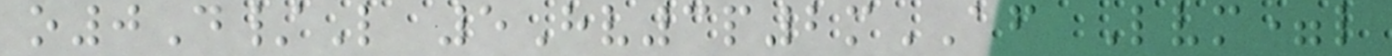o0D/L 5Hv3p2mAF Lvm=l
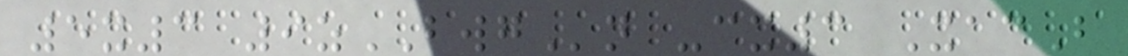5x3 9zBWGn -cx3 XacB
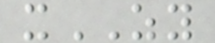xZY
